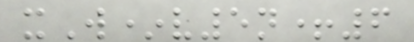xW*v5n+6
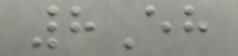8Eh
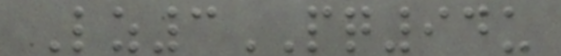Lz3PQ94u
